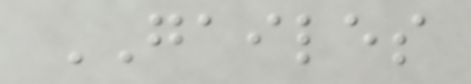GAILES
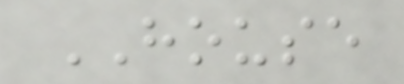HOUSE
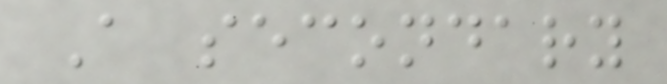A secondary
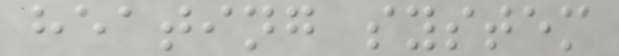heating system
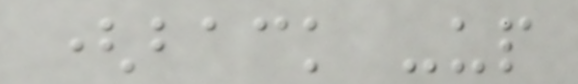(back -up
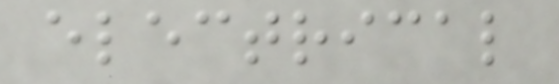electrical
